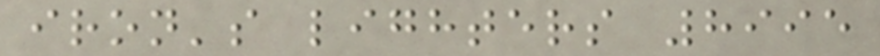iron's lighters 8995
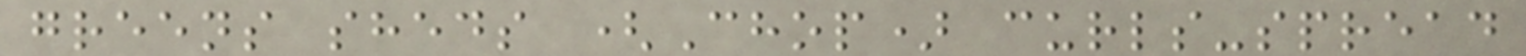greens sheds (Chop) curls-spread
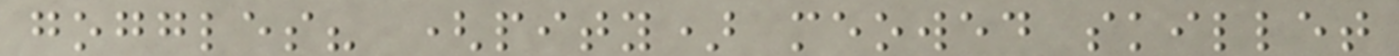goggles? (pity) meowed skillet
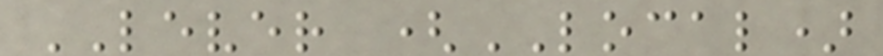LEVER (LOCAL)
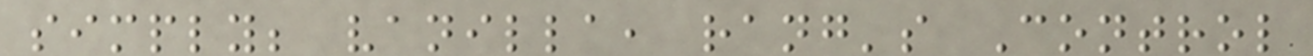simply; vanilla, rang's Control
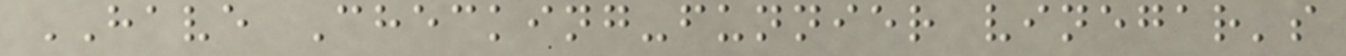HAVE Checking-funnier vinegar's
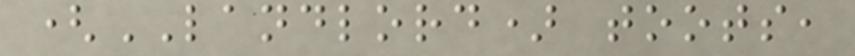(LANDLORD) toots,
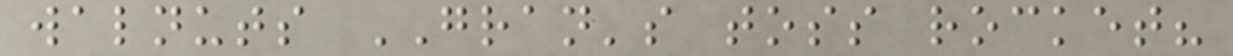walnuts GRAN's toss rocket?
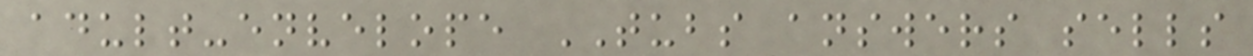adult-envelope TUBS answers sells
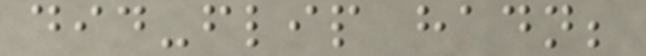did-flip hadn;
